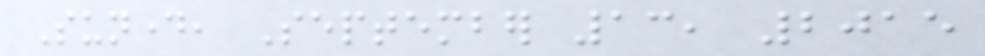Sunday, September 13, 2015
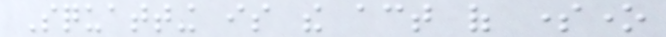Squatting is the act of someone
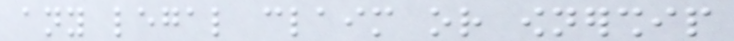any legal claim or ownership
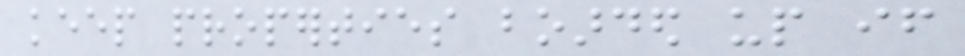keep properties boarded up if
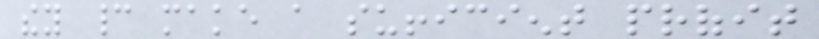they cannot make a sufficient profit
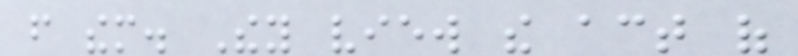from them. They view the act of
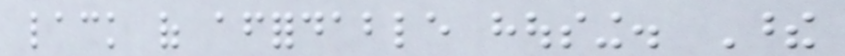lack of affordable housing. These
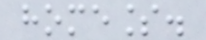homeless.
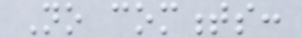No comments:
